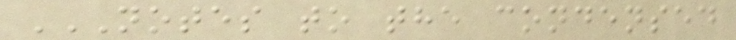NOTES TO THE CONDENSED
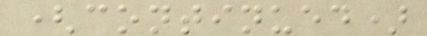(continued)
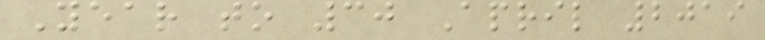Year to 30 April 2019
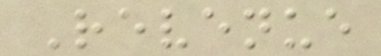Revenue
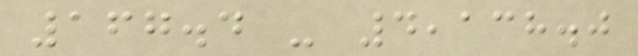167.4 - 4,138.0
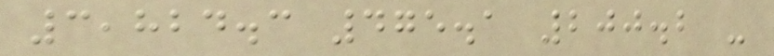3,824.3 475.1 200.2 -
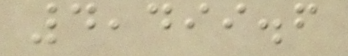4,499.6
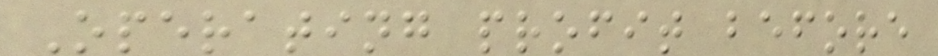Operating profit before
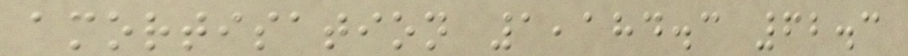amortisation 1,184.3 62.3
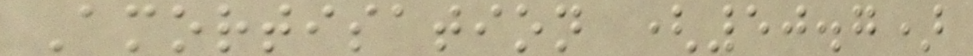Amortisation (50.7)
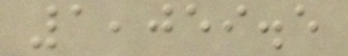1,059.5
